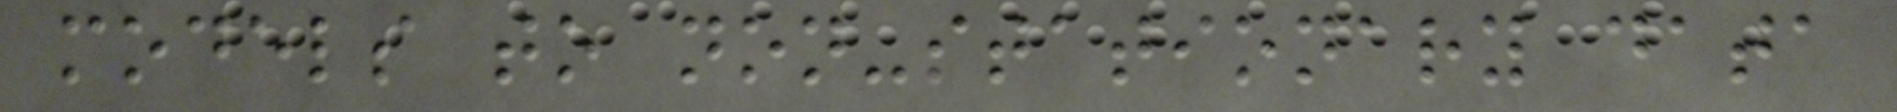models to non-stationary data
